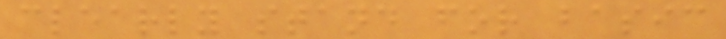clearly stand for basic
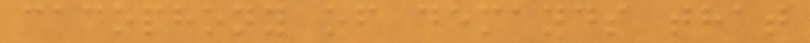cacophony of demands that
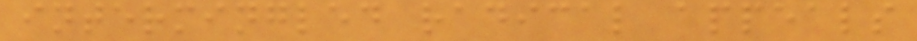intermingled radical appeals
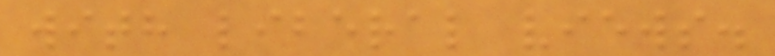with liberal views.
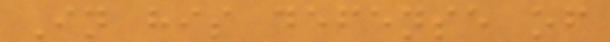In his defense of
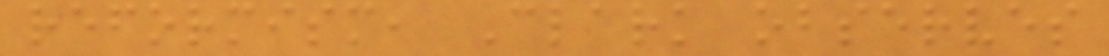reformism, Clark observes
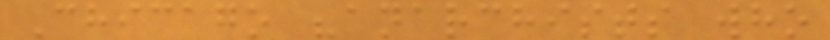Chicago "anarchists who
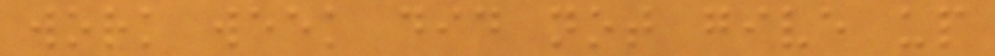work week did not give up
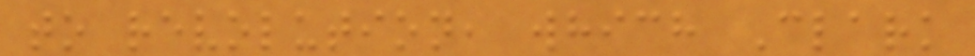to revolution, which Clark
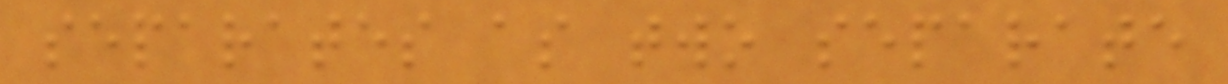separates as two separate
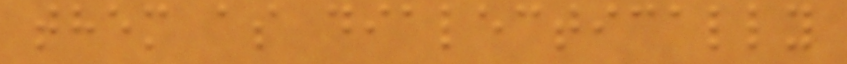them as dialectically
